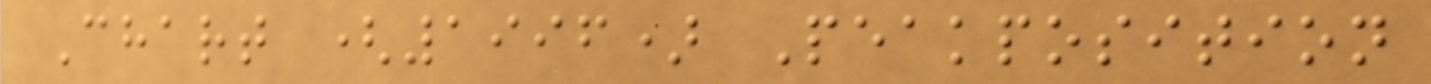Chart (1996) Peakposition
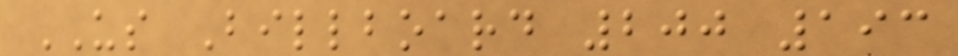US Billboard 200 193
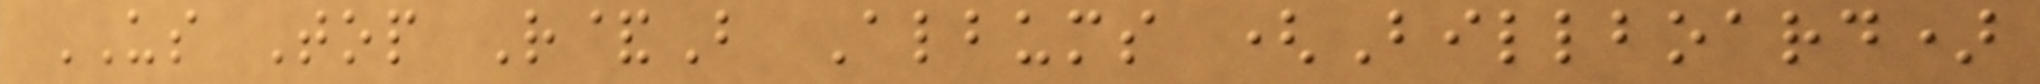US Top R&B Albums (Billboard)
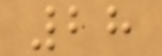28
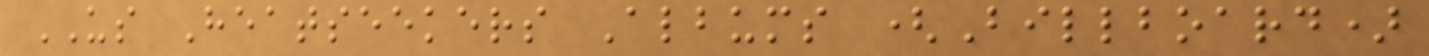US Heatseekers Albums (Billboard)
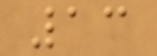13
